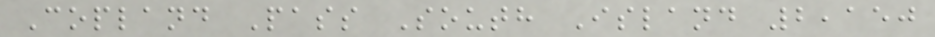Copland Pass South Island 2,150
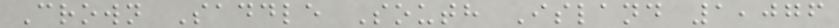Crown Saddle South Island 1,076
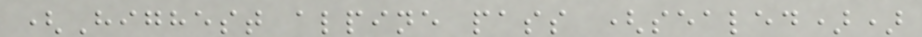(Highest alpine pass (sealed))
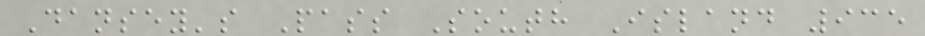Dansey's Pass South Island 935
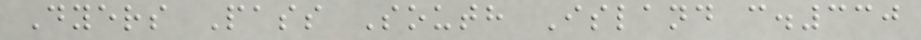Dyers Pass South Island c.330
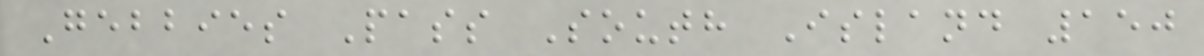Gebbies Pass South Island 150
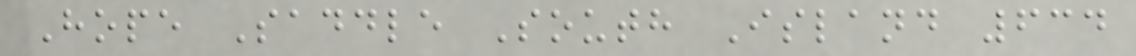Hope Saddle South Island 634
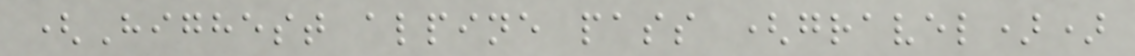(Highest alpine pass (gravel))
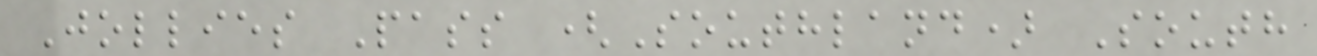Jollies Pass (Southland) South
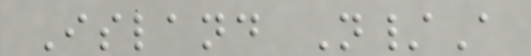Island N/A
